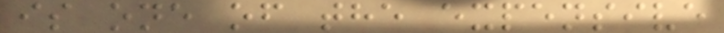is one of the expensive
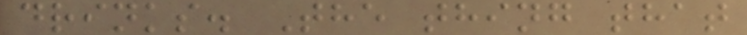drinks. The thing that
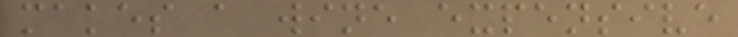makes a wine expensive
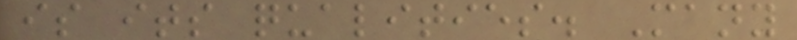is its qualities. Many
